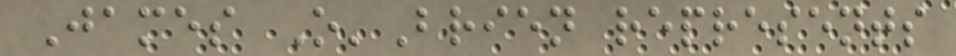James O'Brien represents
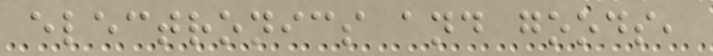electronics and goods,
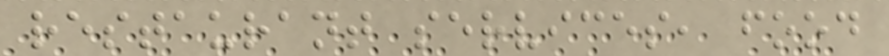restaurant services, food
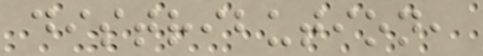distribution,
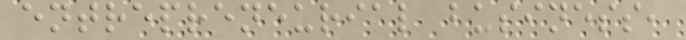entrepreneurial business,
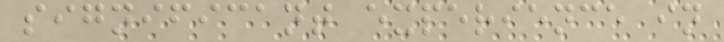significant experience in
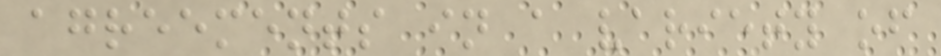agreements in a variety of
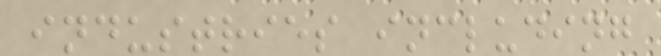industries including
